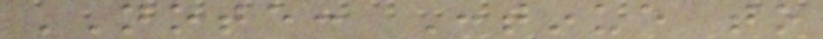NOTE: Continue to
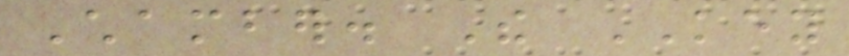Chamber. The KEY
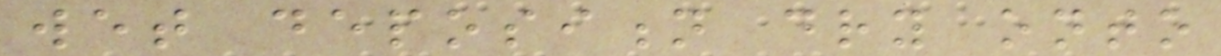wet deposition dry onto
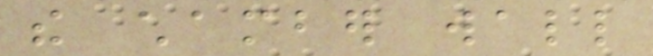the chamber wall
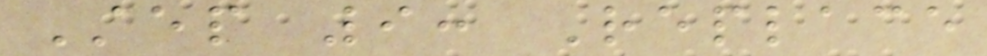Step 9: Replace
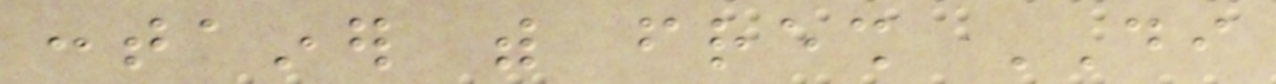container with fresh DI
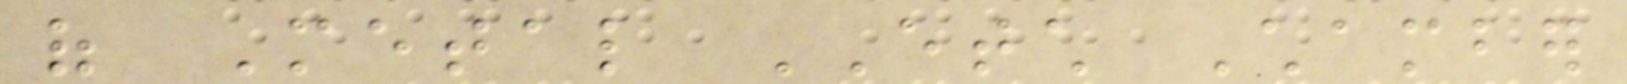of Metal ETCH Chamber
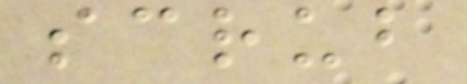scrub
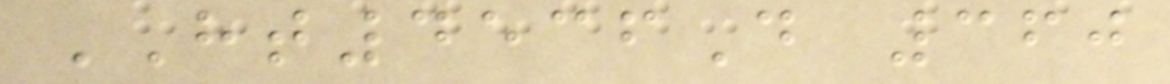HT4536D 360
